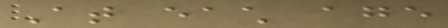At each age
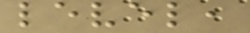level,
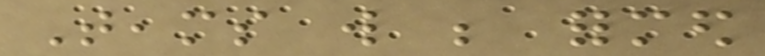Teams will be formed
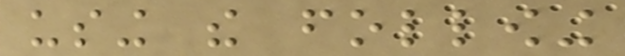using the following
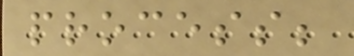process;
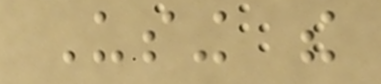Using the
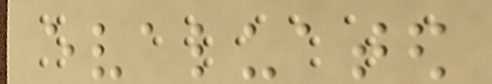evaluated
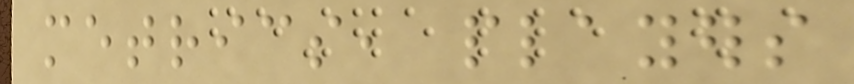metrics, players
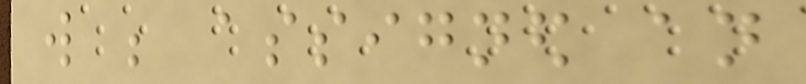will be assigned an
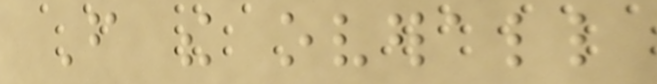From the overall
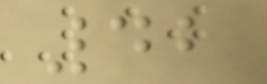42
